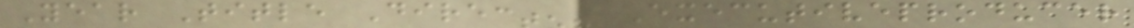Year Title Director Executiveproducer
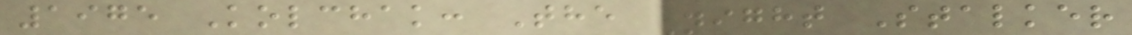1975 Kolchak: The Night Stalker
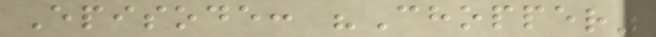Episode: "Chopper"
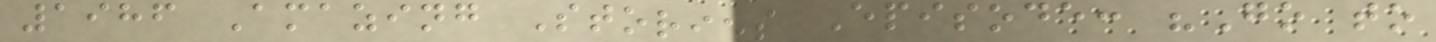1986 Amazing Stories Episode: "Go to
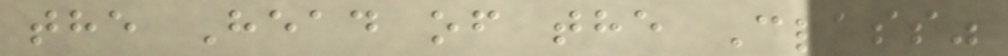the Head of the Class"
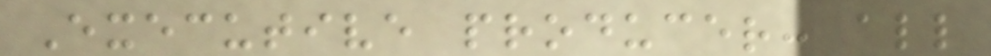Executive producer: all
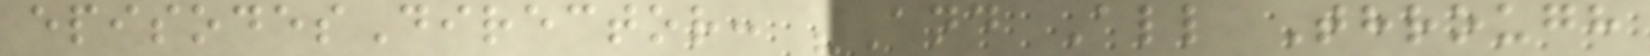episodesDirector: "And All Through
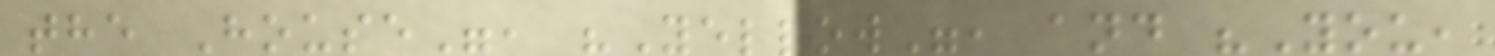the House", "Yellow", and "You,
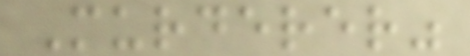Murderer"
